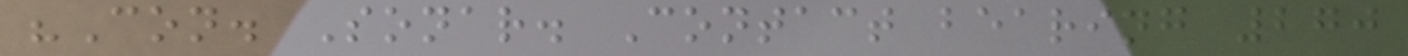"Con. Sonar. Contact bearing 270
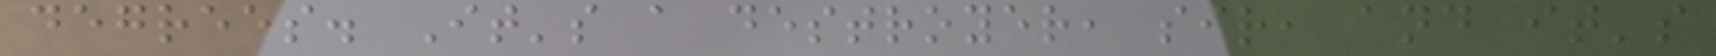degrees. It's a destroyer, sir, and it's
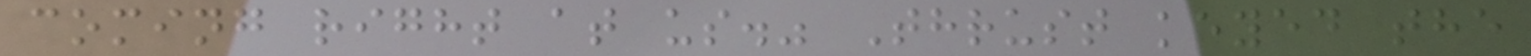coming right at us." Thrust keyed the
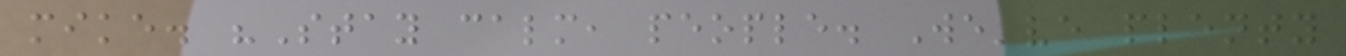mike. "Stay calm, people. We've plenty
